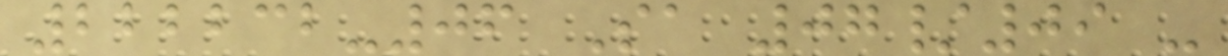222232-06 Sa 07/09 -
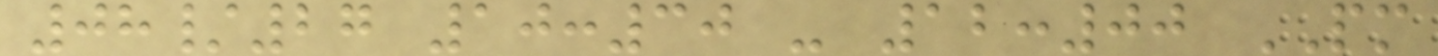08/27 10:30 - 12:00 PM
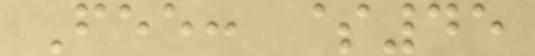Fee: $45
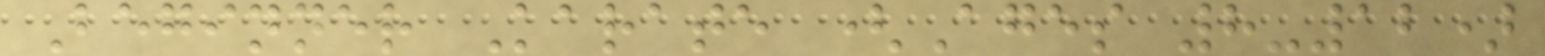Beginner Karate (Ages 8-12)
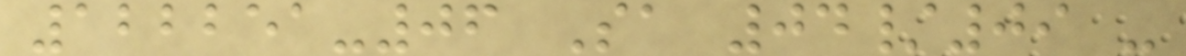122251-06 Sa 04/09 -
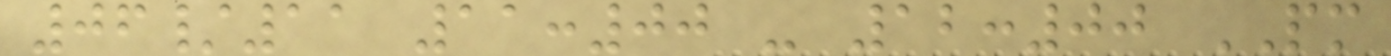06/11 11:00 - 12:00 PM
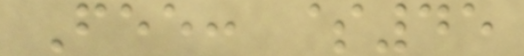Fee: $45
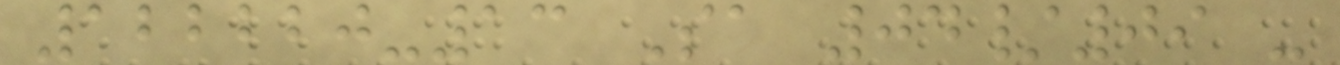122220-13 Sa 04/09 -
